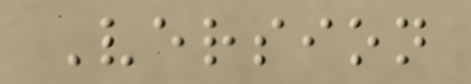Version
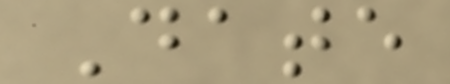Date
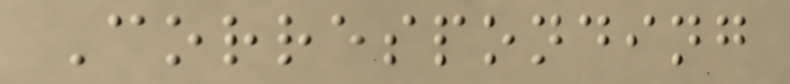Corresponding
